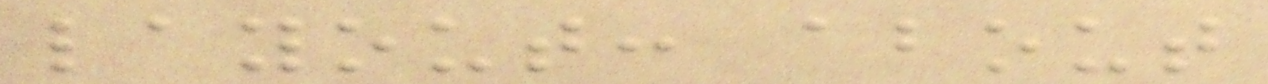layout: about
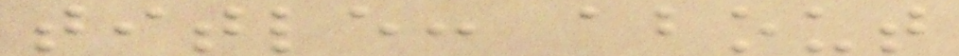title: about
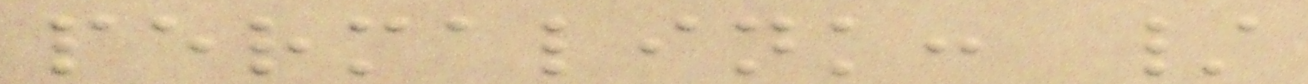permalink: /
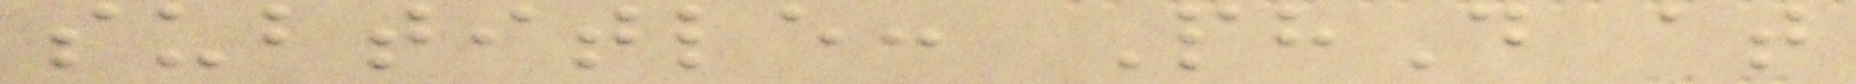subtitle: PhD at
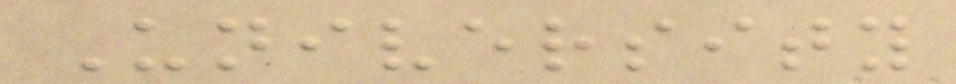University
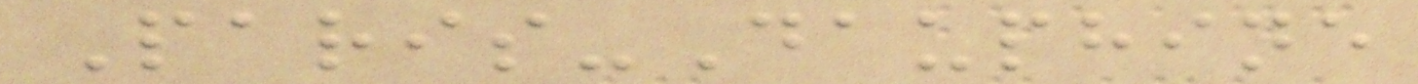Paris-Dauphine
